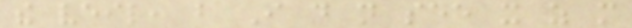the veil, but I do not see it as more
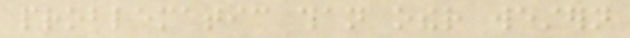problematic than other western
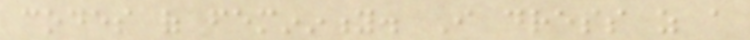codes of femininity. I dress as a
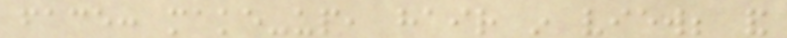face: make-up, hair in view; and
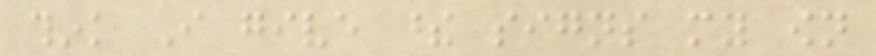think I give these signs my own
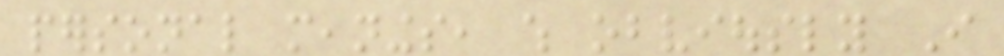personal meanings, which obviously I
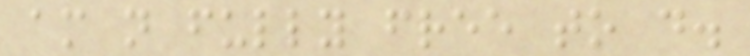am not fully free to do.
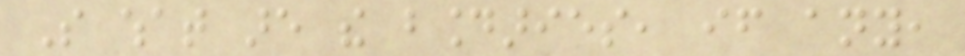So what are the boundaries, if any,
